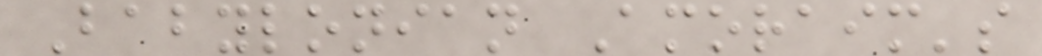Babylonian Amoraim's
